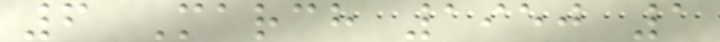6 March 1950 1
